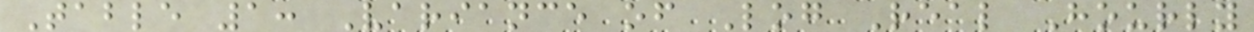Table 1: Variance of Log Real Hourly
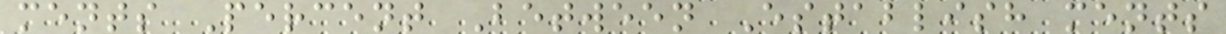ments Percent Between Establish ments
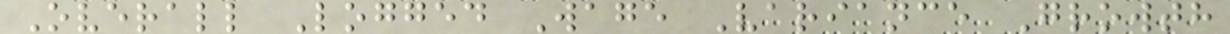Overall Logged Wage Variance Growth
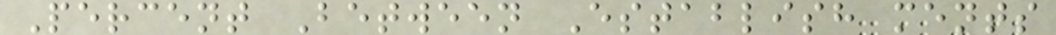Percent Between Establish ments
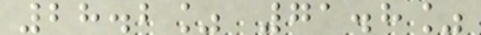28.2% 71.8%
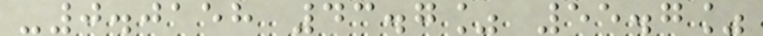-0.0158 43.7% 55.7%
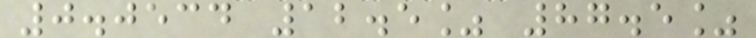0.0534 12.5% 87.5%
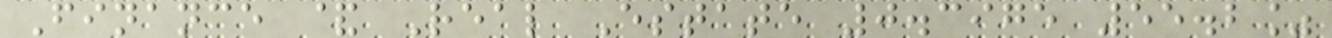Finance & Real Estate 0.3975 55.2%
